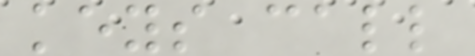keys call
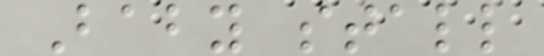Baby stall
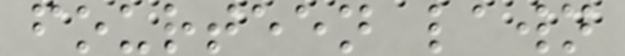fourteen lawn
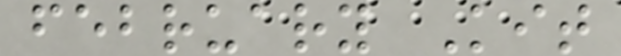february Kit
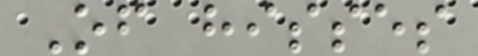Of hisses
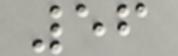56
